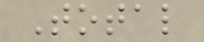Total
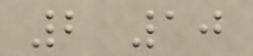2 10
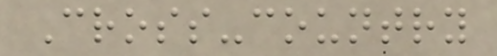Cross-country
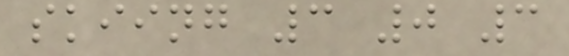skiing 3 0 3
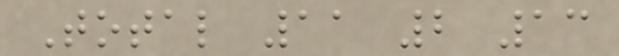Total 11 2 13
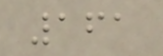161
